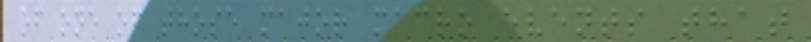of one of those major macro events that
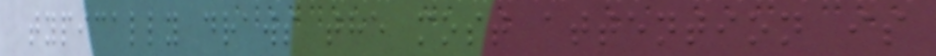typically draws the most attention is
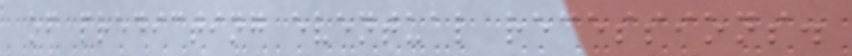of predicting eventual recessions.
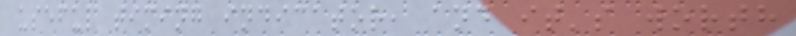useful timing indicator, and it's worth
